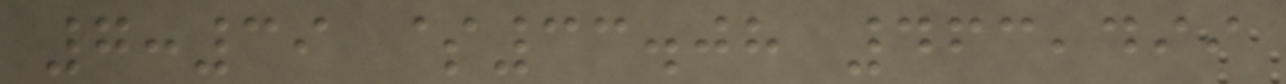7:39 $33.08 463,499
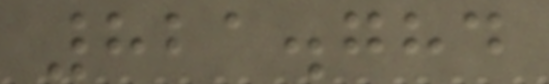821.784
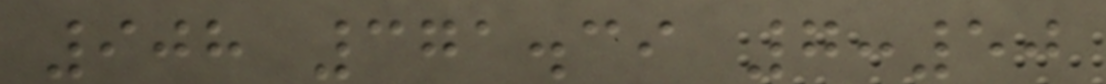908 371.39 7:50
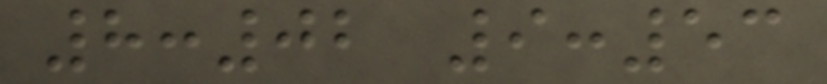8:02 9:53
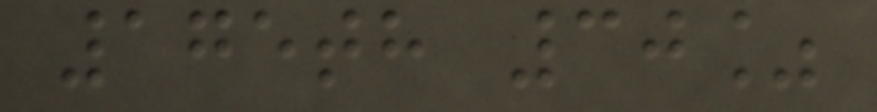175th 30%
